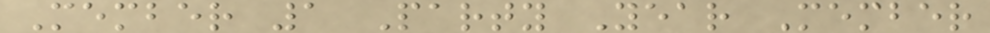Member 1 Party Year Member
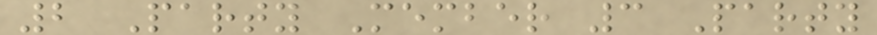2 Party Member 3 Party
